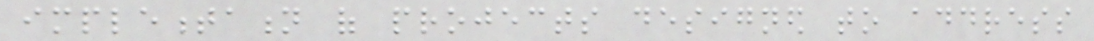implementation of projects designed to address
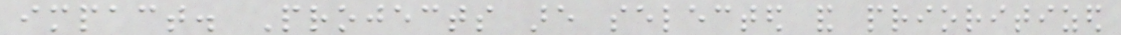impact. Projects are selected and prioritized
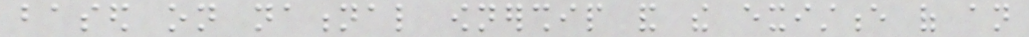based on national ownership and the existence of an
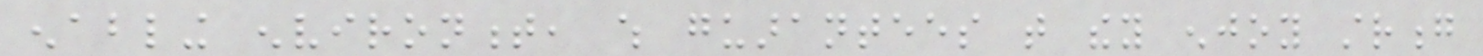enabling environment, which guarantees that they enjoy strong
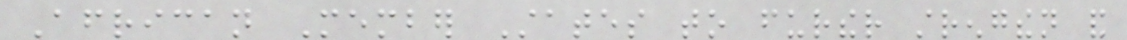African Member States to further strengthen and
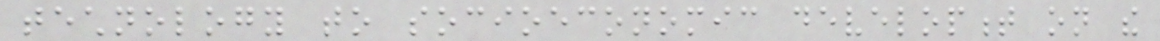technology to socioeconomic development on the
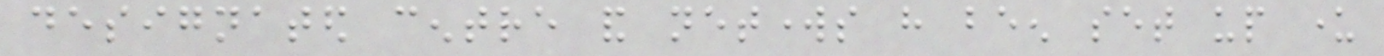designated centre and networks have been set up under
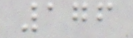176
